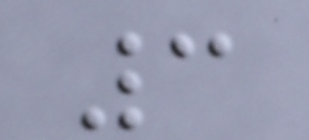3
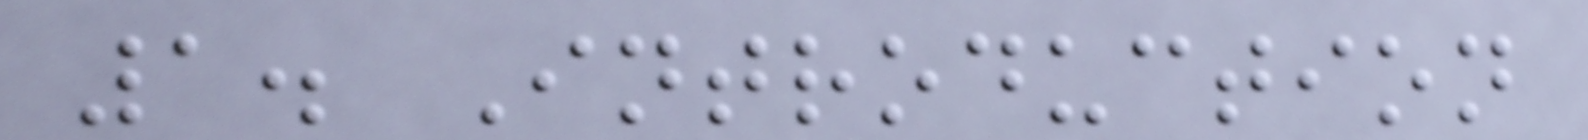1. Introduction
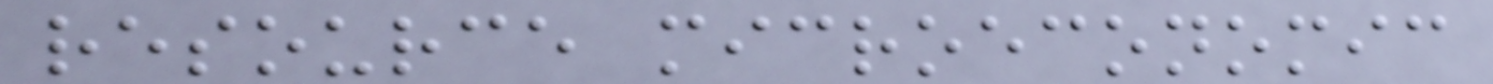resource microeconomic
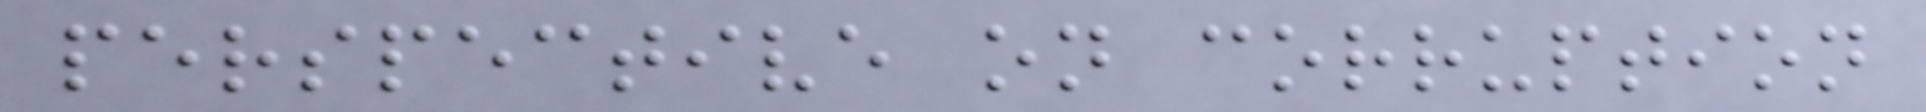perspective on corruption
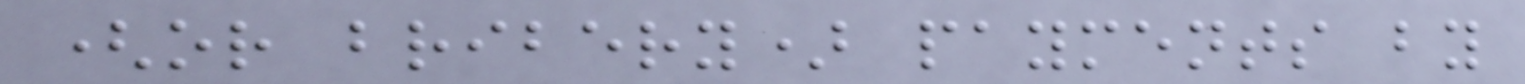(or bribery) payments by
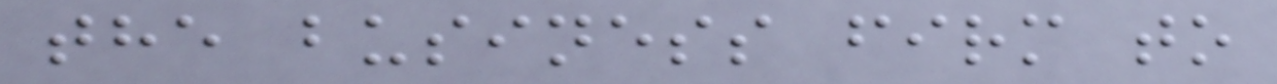the business firm to
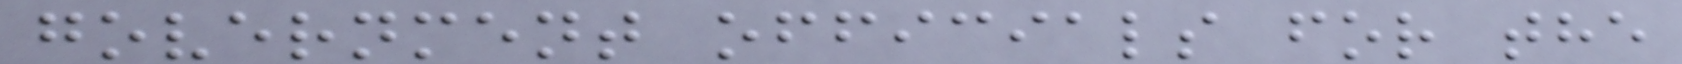government officials for the
